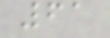61
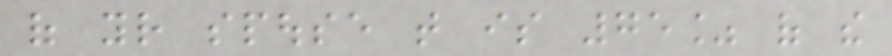of your spouse that is 75% of the
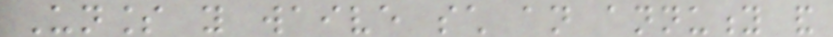Unless you waive such an annuity and
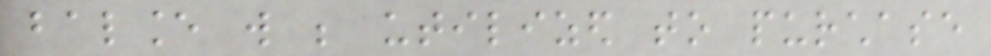balance will be utilized to purchase
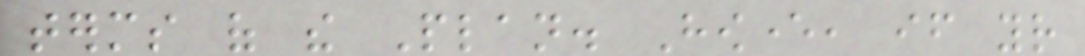terms of the Plan. However, if your
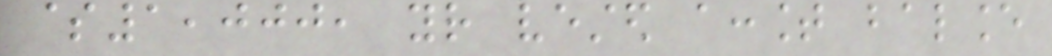$1,000, your vested account balance
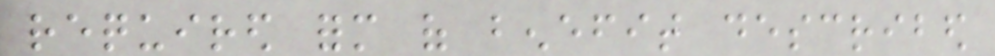required form of benefit described
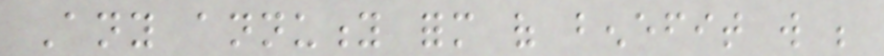Any annuity form of benefit will be
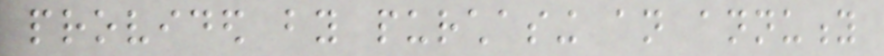provided by purchasing an annuity
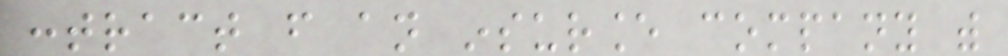contract from an insurance company with
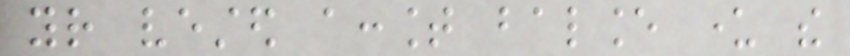your vested account balance under the
